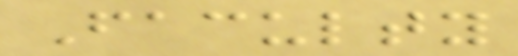Faculty
